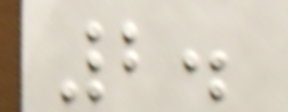2.
